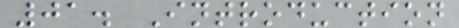01. Introduction
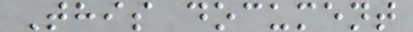This document
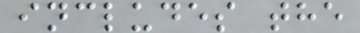includes the
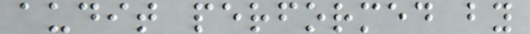audit performed by
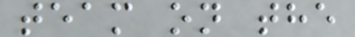team on the
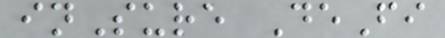inSure DeFi
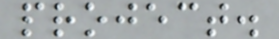project.
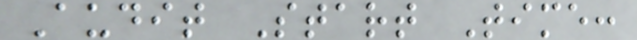Audit Start Time:
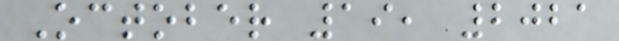October 19, 2021
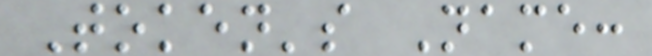Token's Name:
